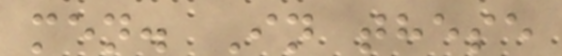men. In these
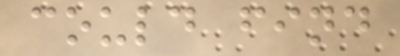could find
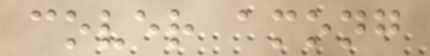cover among
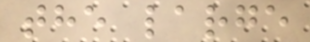the large
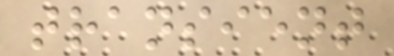transient
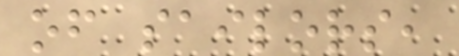of sailors,
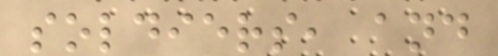soldiers, and
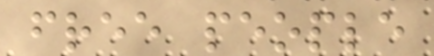free people
